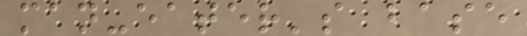man-eater's base
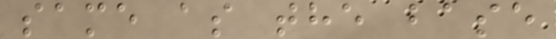same as the base
